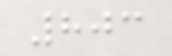803
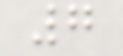7
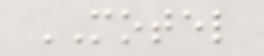MOTEL
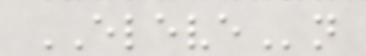ELEVEn
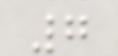7
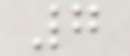7
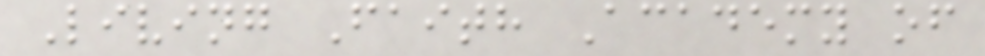Living Faith Academy of
